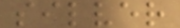silver
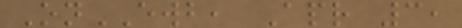OnEWB, Apr 3,
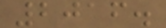2016.
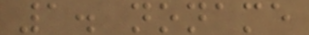1. noname
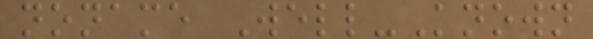noname Well-Known
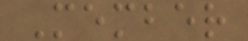Member
